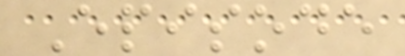Episode
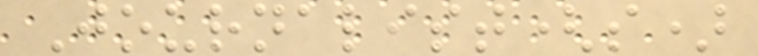Journalist(s)
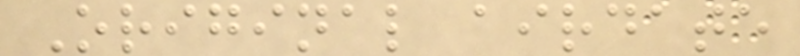Original airdate
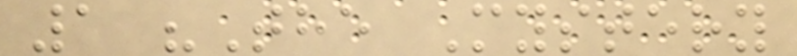1 "The Mystery
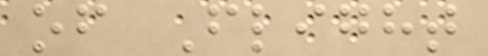of Flight
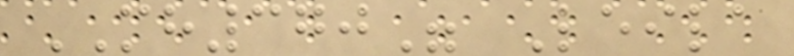MH370" Leila
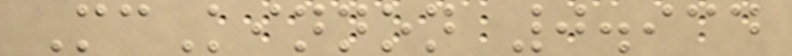McKinnon 0.934
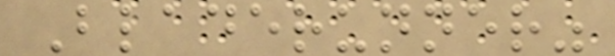Bladerunner"
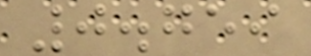0.759
